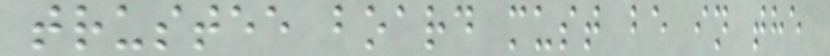trustee board must be in the
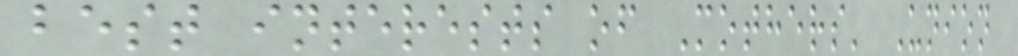best interests of Mothers' Union
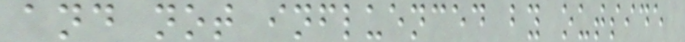and not influenced by outside
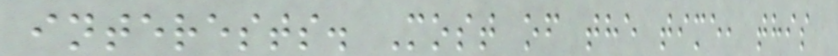interests. Most of the time, this
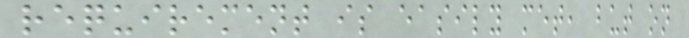requirement is easily met, but on
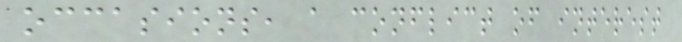occasions, a conflict of interest
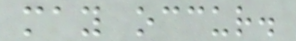may occur.
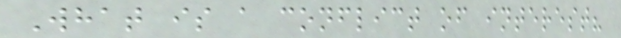What is a conflict of interest?
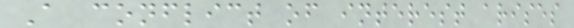A conflict of interest arises
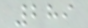289
